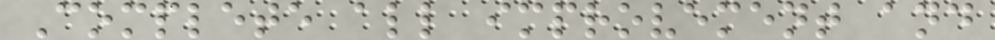Complete all improvement and
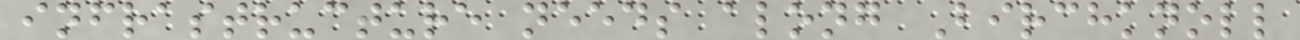infrastructure needs along Birchknoll
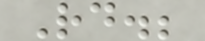Rd.;
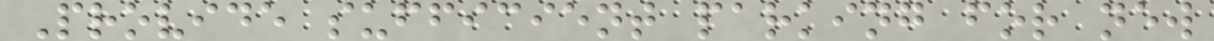Provide sufficient parking for new
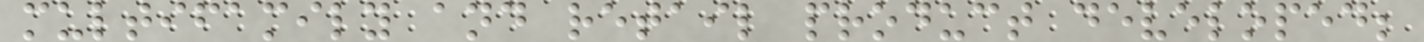multifamily and retail product developed;
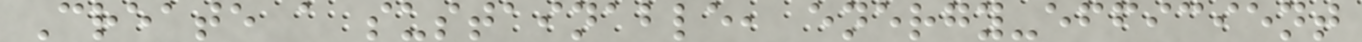Create a sustainable, energy-efficient
